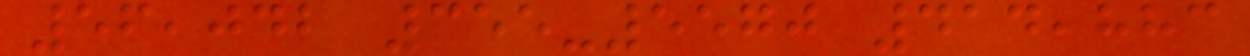56,042 355-5570 414,883
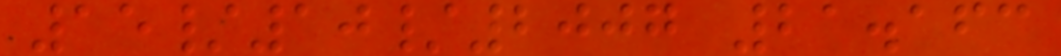15/10/2007 21.163
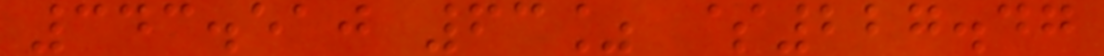343.510 63% $227.47
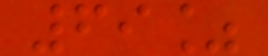69%
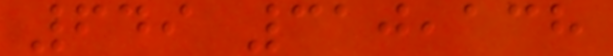649 310,138
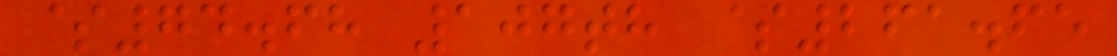$74.68 107th $261.65
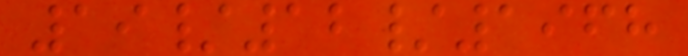19/12/1968
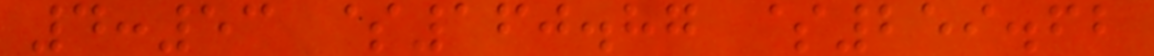4:53 $160.87 $259.62
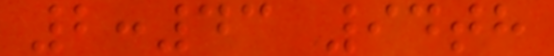2:43 94th
